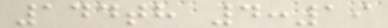144th 4:19
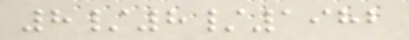8/8/1982
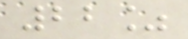22%
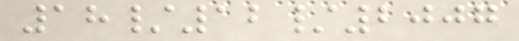18/12/2007
